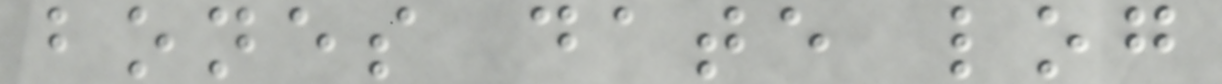bones date log
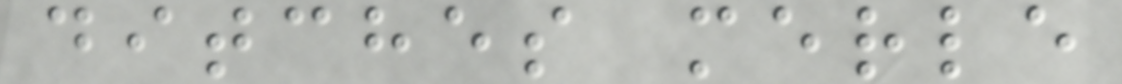ditches merle
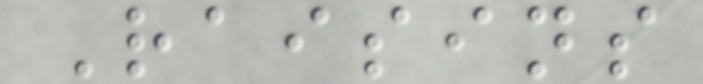Raisins
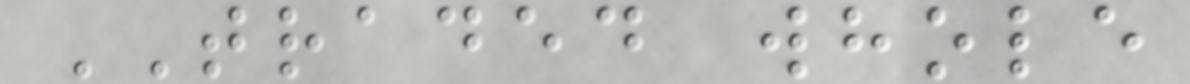TRADED whole
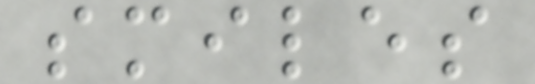smiles
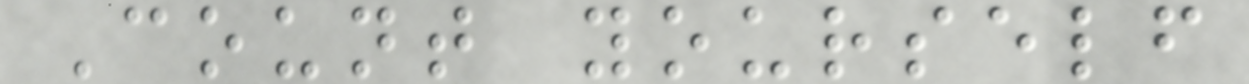Count yourself
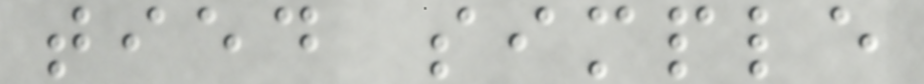tied simple
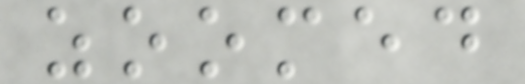zoomed
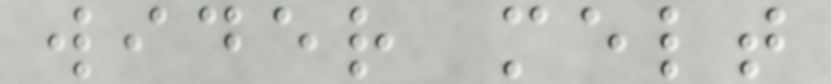wider melt
